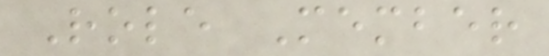Role Member
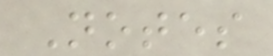Notes
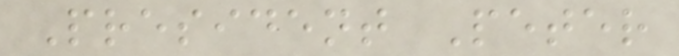President Peter
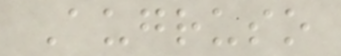Augruso
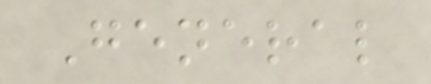General
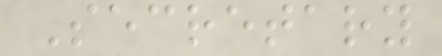Secretary
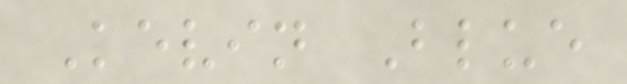Kevin Blue
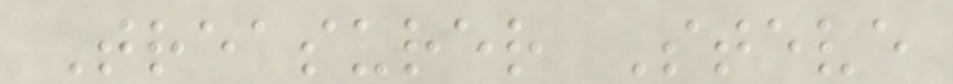Treasurer Steve
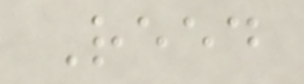Reed
